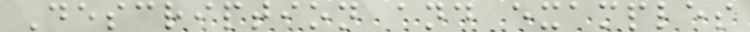Description and examples
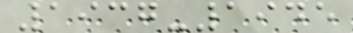1937-1945
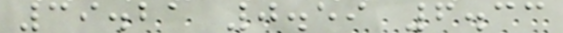39.21 0.59 6.33
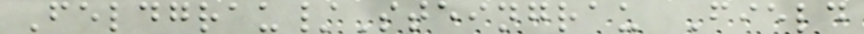Feldgrau/Steingrau Field
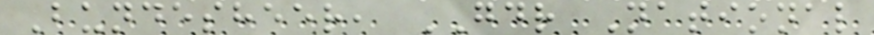Bundesheer, GDR National
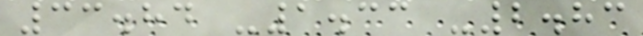33.84 -1.33 -2.83
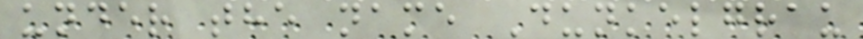under the name Dunkelgrau
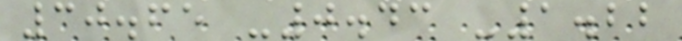30.65 -0.43 -1.22
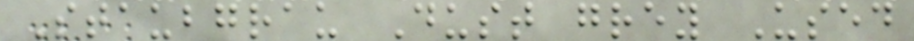Staubgrau Dust grey Used
